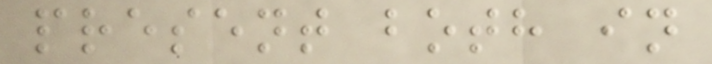present both in
